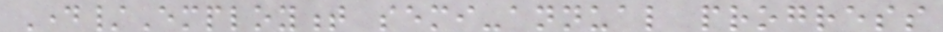Day/Employment semi-annual progress
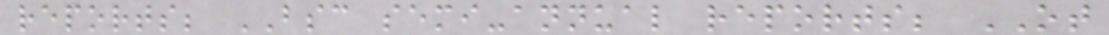reports; BSC semi-annual reports; OT
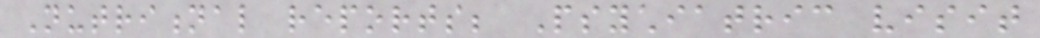Nutritional reports; Psychiatric visit
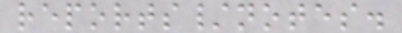reports/notes.
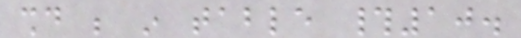should be in table #10.
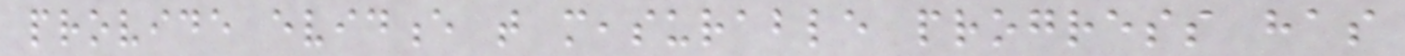provide evidence that measurable progress has
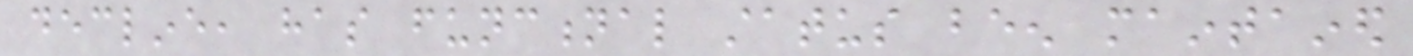decline, has functional status been maintained
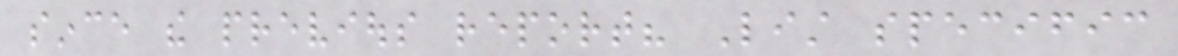since the previous report? List specific
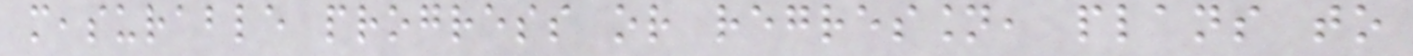measurable progress or regression, plans to
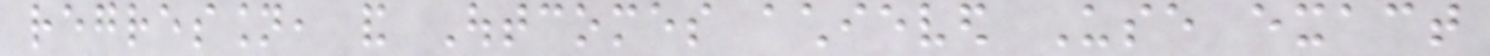regression, and Outcomes achieved Use exact
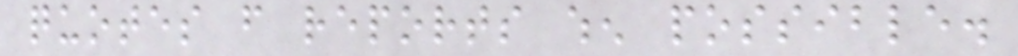quotes from reports when possible.
